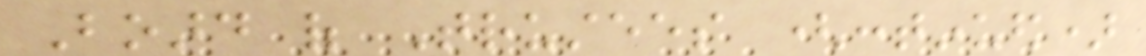Board of Trustees (continued)
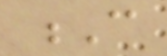C
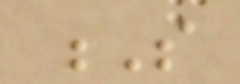S
